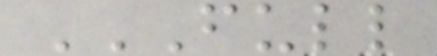FULL
